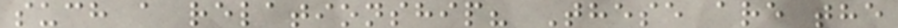such a relationship? These are the
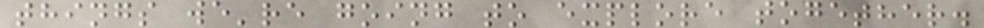things we're going to explore together.
